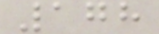178
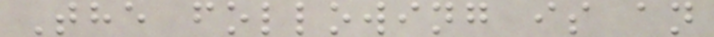The following is an
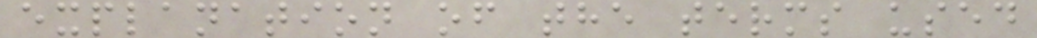explanation of the terms used
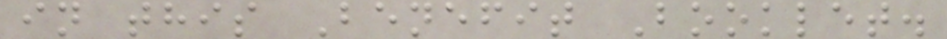in this Benefit Booklet.
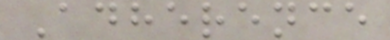Adherence
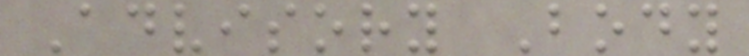Advisory Body
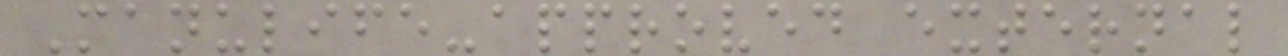Manulife-approved external
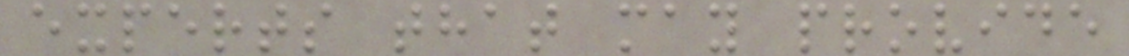experts that may provide
